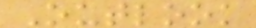Outlook
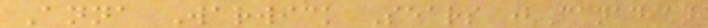Anna Warwick Sears (Canadian
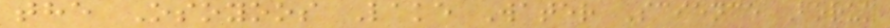the Osoyoos Lake Water Science Forum
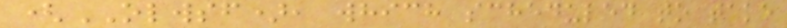(OLWSF), which scheduled to take
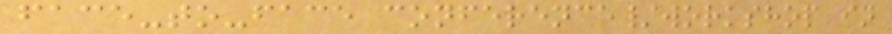face-to-face conference/workshop in
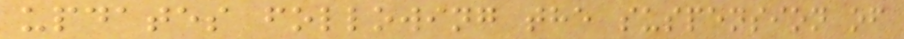updates following the suspension of
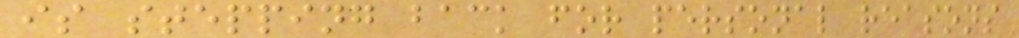is stepping back for personal reasons
